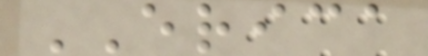ERICA
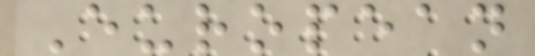European
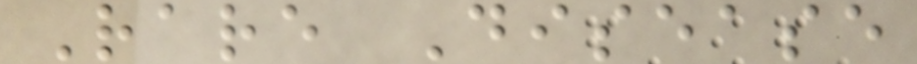Rare Disease
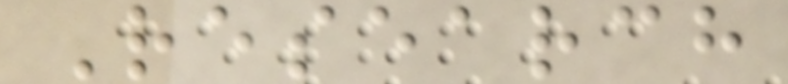Research
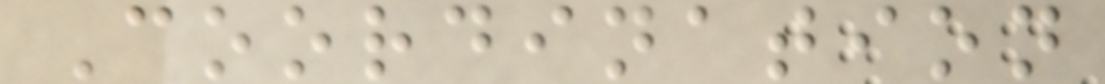Coordination
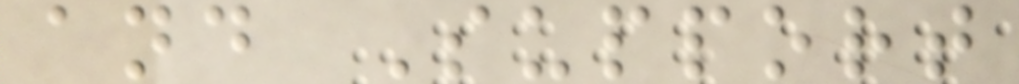and Support
